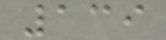139
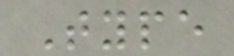Type
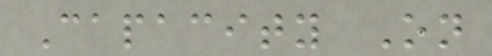Capacity On
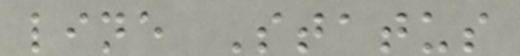line Status
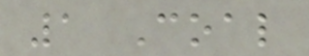1 Coal
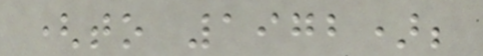(to 1972);
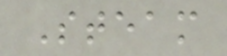Steam
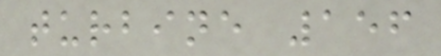turbine 156
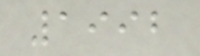1992
